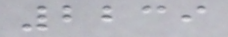2239
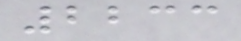2233
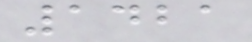1421
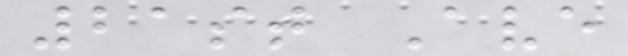21st Ave
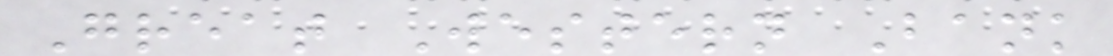Great Western Bank
